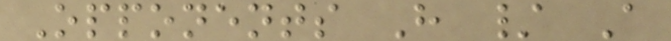Opponents H / A
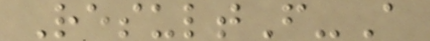ResultF-A
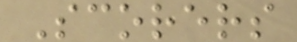Scorers
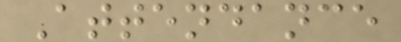Attendance
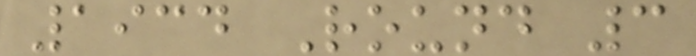1934 Round 3
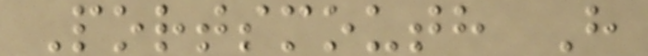Portsmouth H
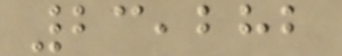23,282
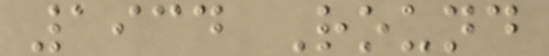1934 Round
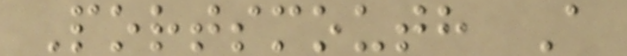Portsmouth A
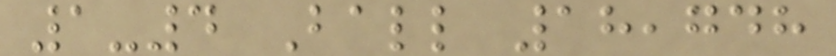1-4 Ball 18,748
